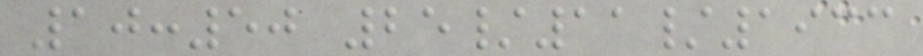10:50 25/11/1933
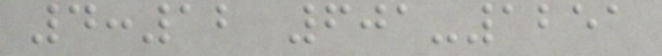4:12 601-1251
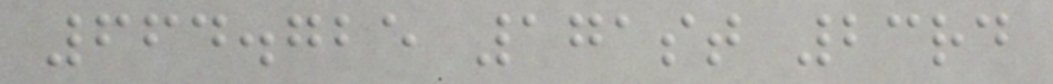664.725 171st 23rd
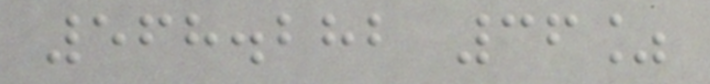568.282 36%
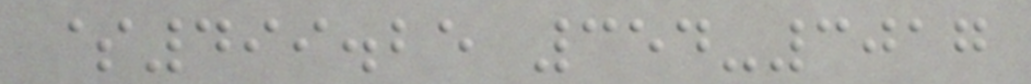$499.25 354-3017
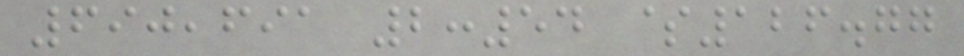690,691 2:54 $126.77
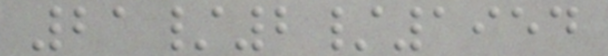21/2/1954
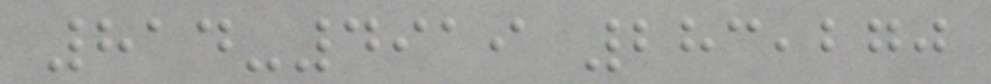814-4919 283,270
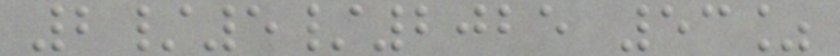2/5/2025 53%
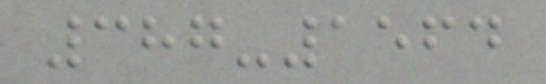387-1564
